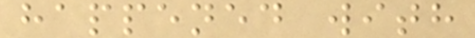happened with
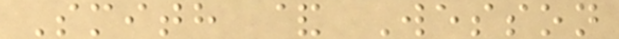Smith & Wesson
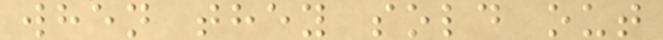when they sold out
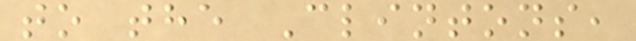to the Clintons,
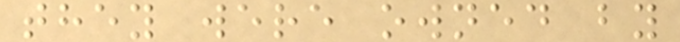they were owned by
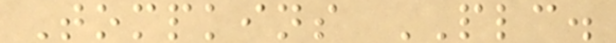Tompkins PLC.
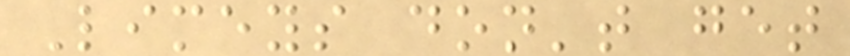Limeys don't get
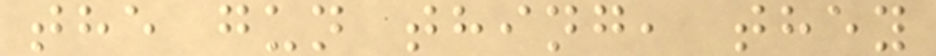the gun thing, they
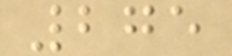275
